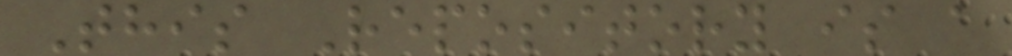This Repository is a
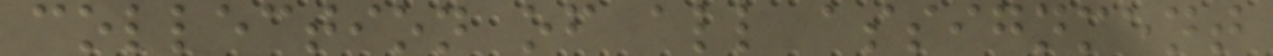collection of all assignment
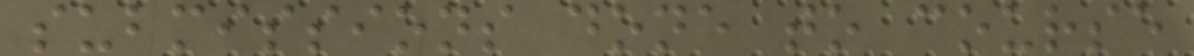submissions done to course
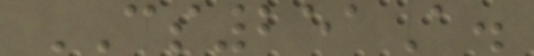CS251A.
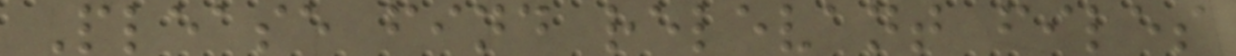Please find relevant files
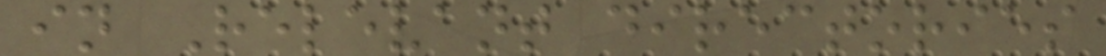in Relevant directories
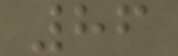86
